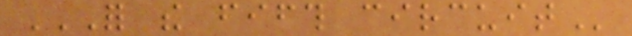FOR THE FIFTH CIRCUIT
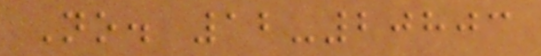No. 12-20803
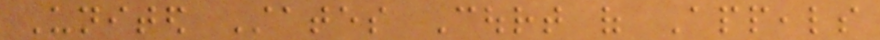United States Court of Appeals
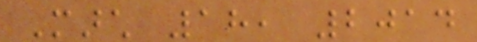March 18, 2014
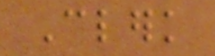Clerk
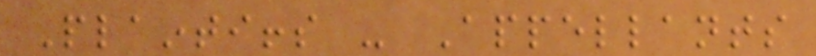Plaintiffs - Appellants
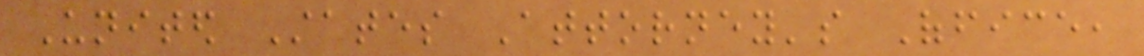United States Attorney's Office,
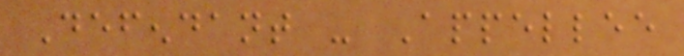Defendant - Appellee
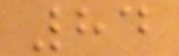84
